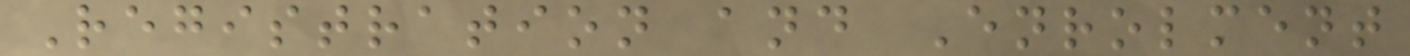Registration and Enrolment
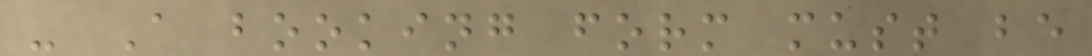- A booking form must be
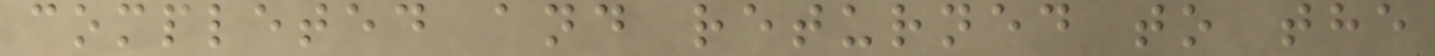completed and returned to the
